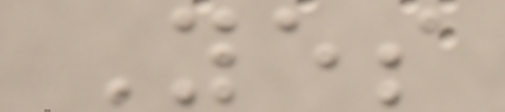Yes
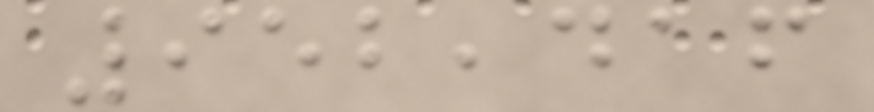952,416
